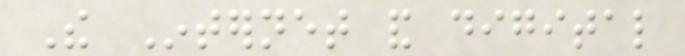The Internet and digital
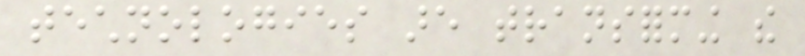technologies are transforming the
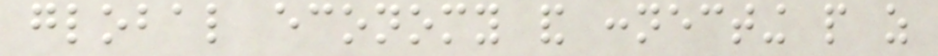global economy and connecting people as
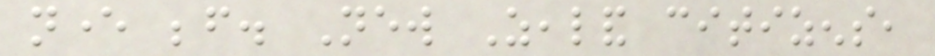never before. New Zealand citizens,
